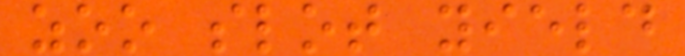zoo slot yield
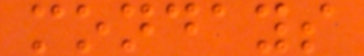mondays
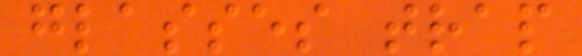glasses trap
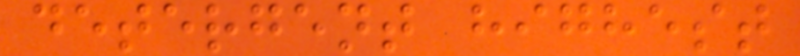detergent highest
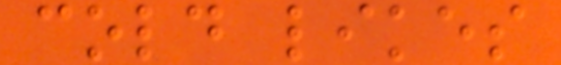cold likes
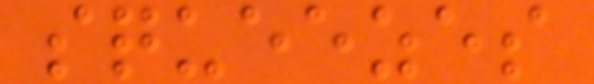squeezes
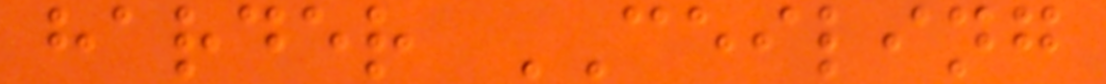harder CEILING
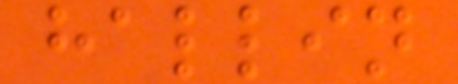hallin
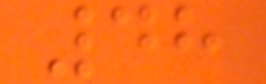48
